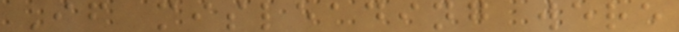If misleading were
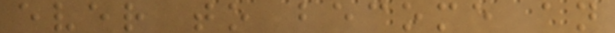ever to become an
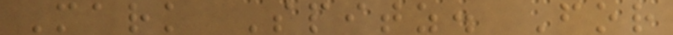Mark Spitz. For
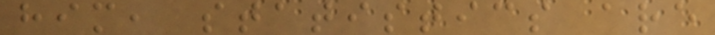him, statistics are
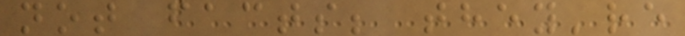not facts; they're
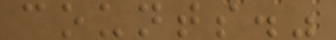counts."
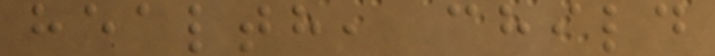health, child
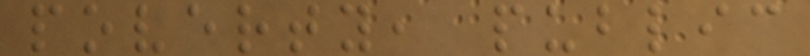poverty, public
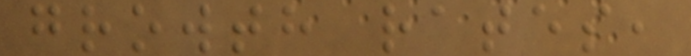growth rates,
